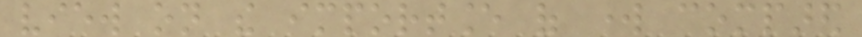view on the importance of work compared
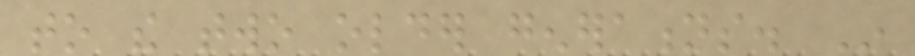to the two older generations. In
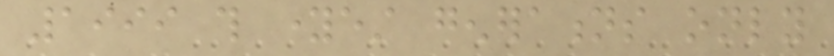1999 this youngest generations only
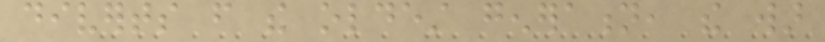diverts from the oldest generation, the war
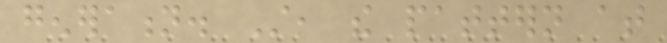generation. Still, the pattern at
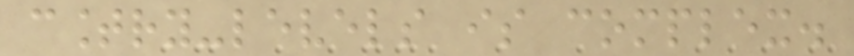country-levels is complex.
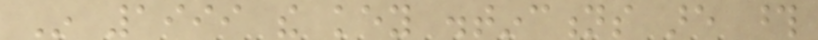In 1999 the key distinctions are those
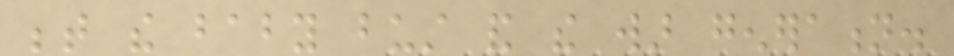between the baby bust and the war generation.
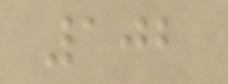102
